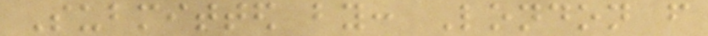Submitted by: London from
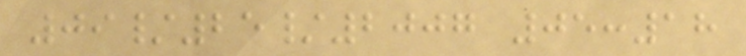09/25/2007 05:18
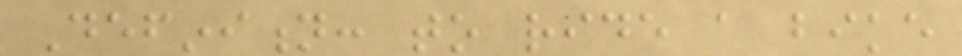Definition: to ride a bike
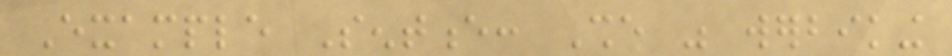Example Sentence: She was werbiking
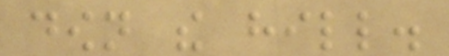down the hill.
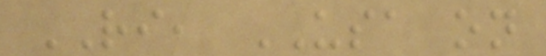RI, USA on
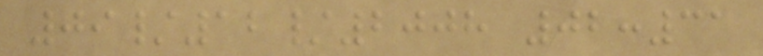09/12/2008 02:31
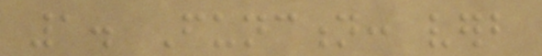1. Function: verb
